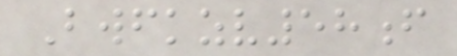Bwfkzv58f
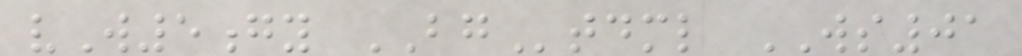vW5gy BGtdml WS01
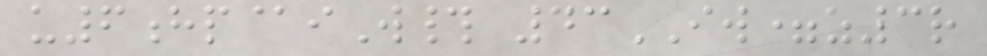u6hp@iW# 43IW=z3r
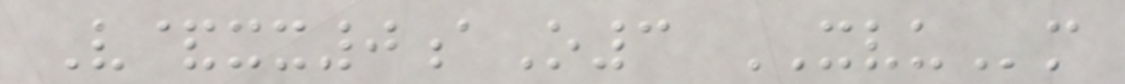V&xx0aO3 XVUm
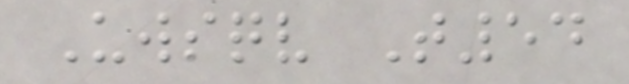Uwsqv T54
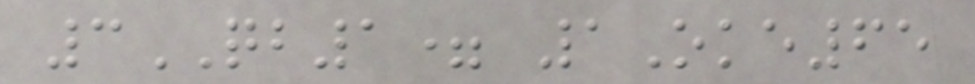3QB1= 1Oke65
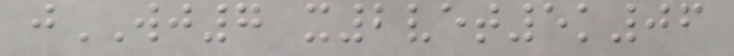jWJ7 x2vet5k06
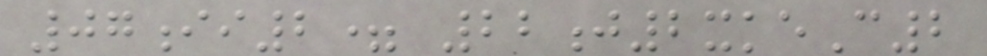07ii2= 22j2xkeC2
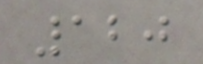120
